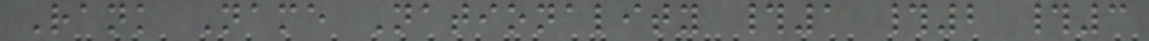Rank Name Nationality #1 #2 #3
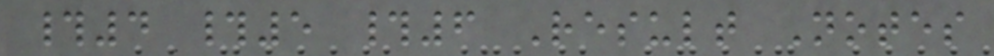#4 #5 #6 Result Notes
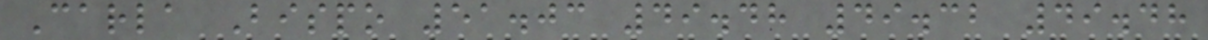Carla Bispo 51.03 49.48 49.32 49.48
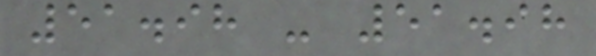51.98 - 51.98
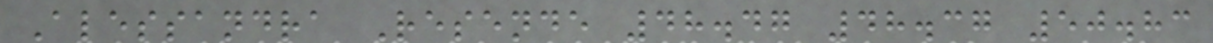Alessandra Resende 48.47 48.37 50.83
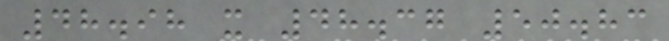48.98 x 48.37 50.83
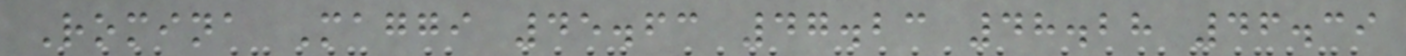Romina Maggi 45.63 47.23 48.28 46.39
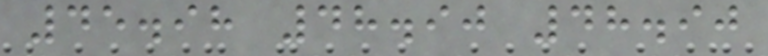45.98 48.90 48.90
